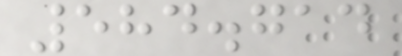584.714
